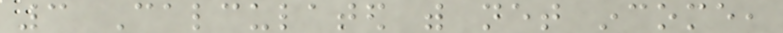3 Calculated with net income,
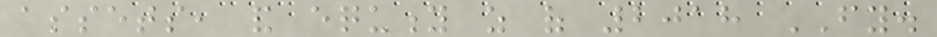assets, and equity as of 2018 FY.
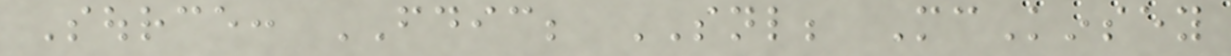Source: FDIC; SNL; McKinsey
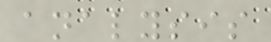analysis
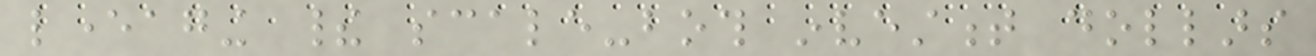leveraging their scale-both investment dollars
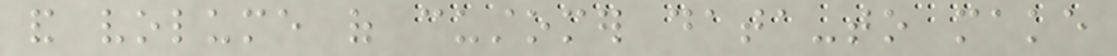and volume of customer data-to make
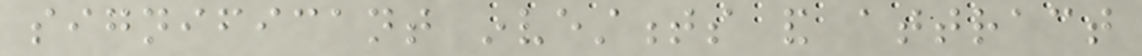significant investments and attract
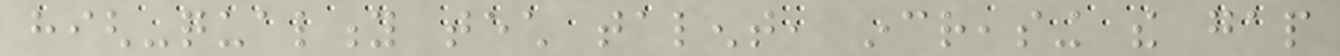high-quality tech talent, increasing the gap
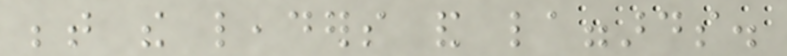between the leaders and laggards.
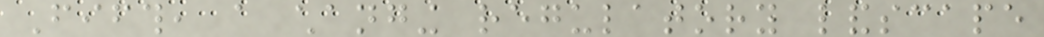Fifth, a changing regulatory landscape
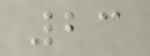23
